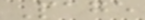Page
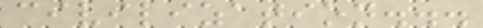civilization...
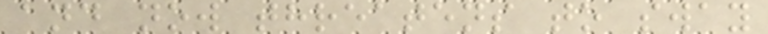and now threatens to sway
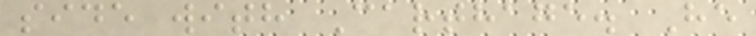side with Carthage. He
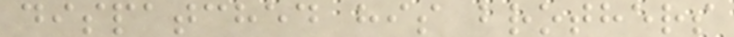dispatched his brothers
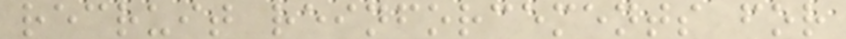recruit reinforcements for
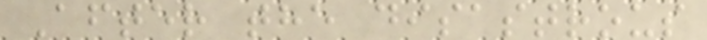After the disastrous
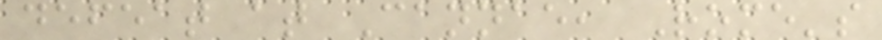defeat at Cannae, Rome's
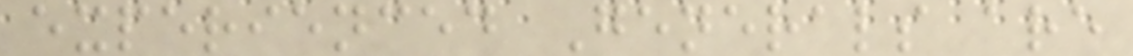experienced Generals are
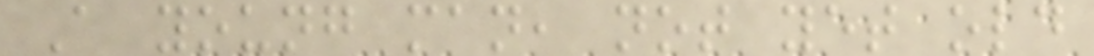A young man, not yet old
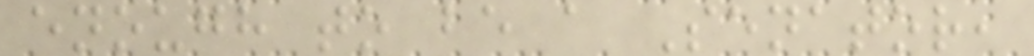enough to be a Senator,
